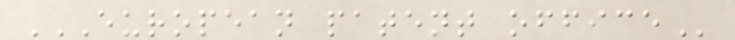EUROPEAN PATENT OFFICE
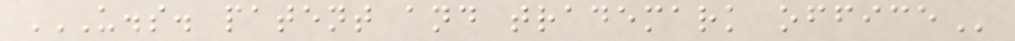U.S. PATENT AND TRADEMARK OFFICE
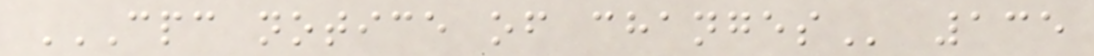CPC NOTICE OF CHANGES 135
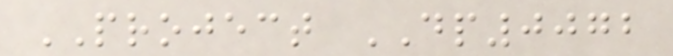PROJECT DP0072
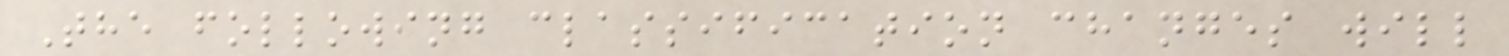The following classification changes will
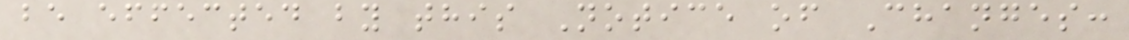be effected by this Notice of Changes:
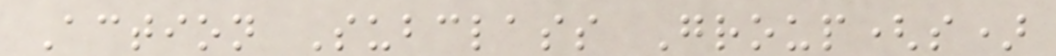Action Subclass Group(s)
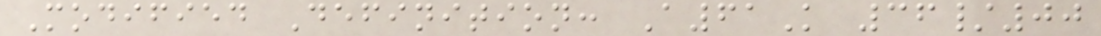Modified Definition: A61K 36/00
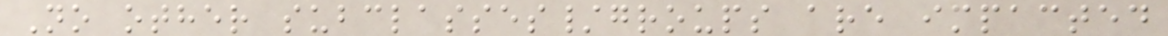No other subclasses/groups are impacted
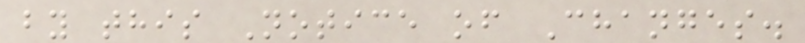by this Notice of Changes.
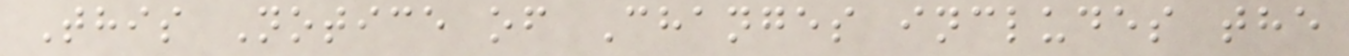This Notice of Changes includes the
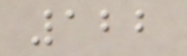122
